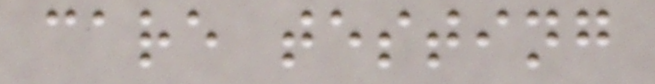care testing
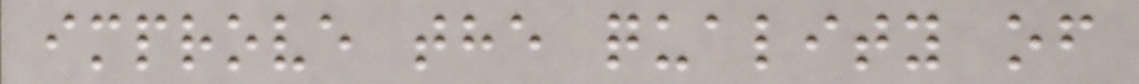improve the quality of
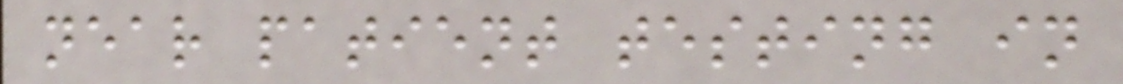near patient testing in
